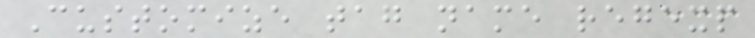Customize tag name regexp
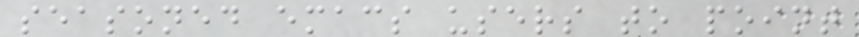seasoned emacs users to point
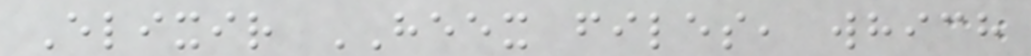Elixir HEEX files, which
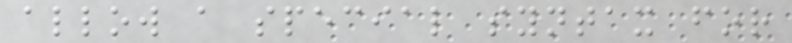allow a special syntax for
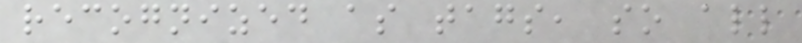recognized as tags, so all
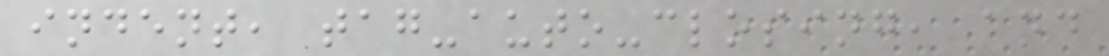indent, tag-auto-closing, and
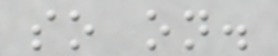so on.
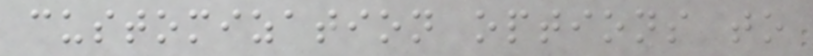customization options to
